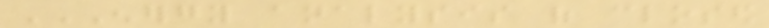ENERGY ANALYSIS OF CLOSED
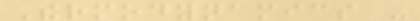Thermodynamics -
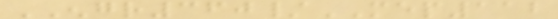ENGR360/MEP112
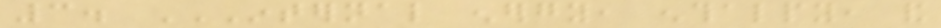3. INTERNAL ENERGY, ENTHALPY, AND
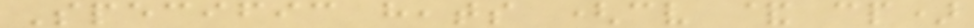Specific heats (cv & cp)
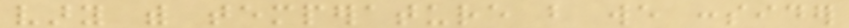vary with temperature but we consider
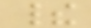their
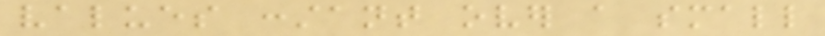values constant over a small
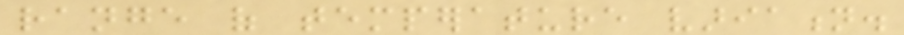range of temperature variation.
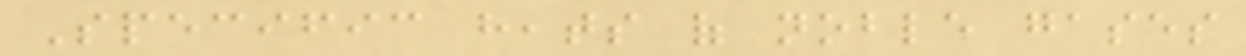Specific heats of noble gases
